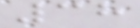38
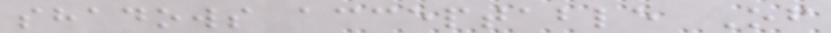shadows acceptable Of
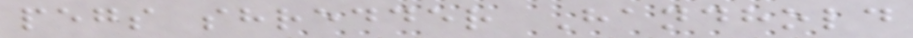pegs shredder Handhold
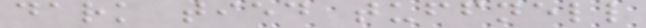dark tied tuffnell
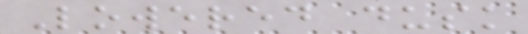Lowered dusk
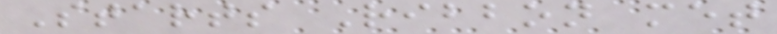Starts Ribbon met
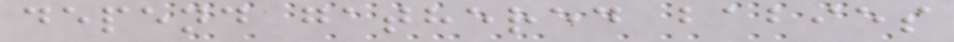depend gathered babies
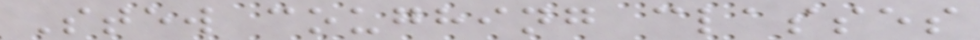Stew coughing classes
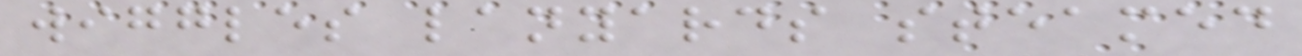wiggles lanyards steamed
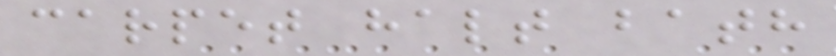carpet halt bath
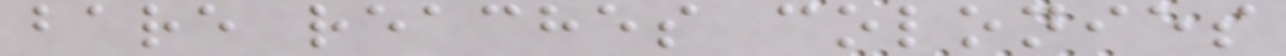bare reaches colonies
